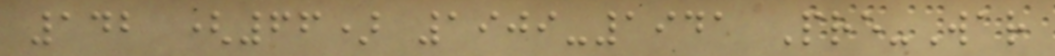142 (66) 1909-1941 Pre-War
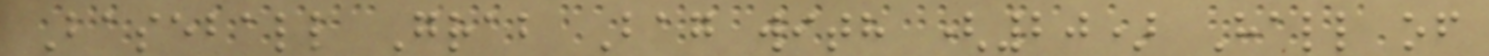Baseball Grab Bag with (20) Hall of
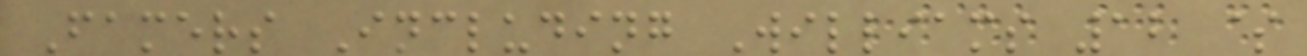Famers Including Williams 12 $
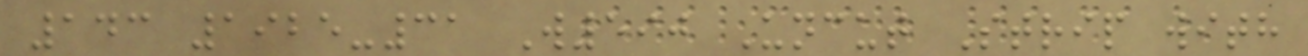143 1925-31 W590 Uncut Strip with
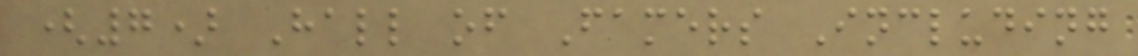(7) Hall of Famers Including
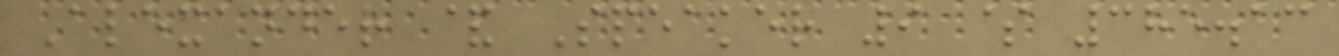Alexander & Speaker 9 $ 385.13
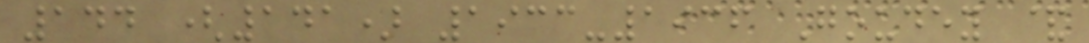144 (141) 1933-1936 Goudey &
